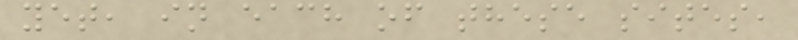yet, in each of these sites,
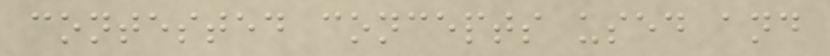contested concepts used and
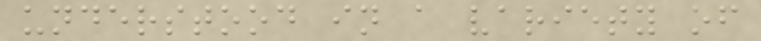understood in a variety of
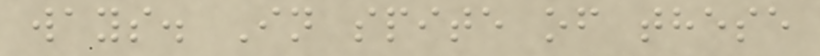ways. In spite of these
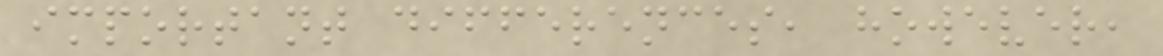important differences, however,
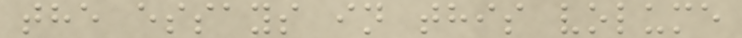the essays in this volume
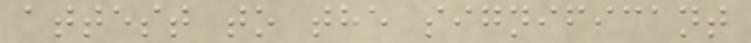attest to the significant
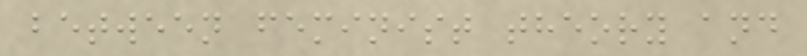between feminist theory and
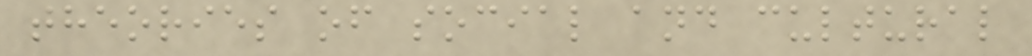theories of social and cultural
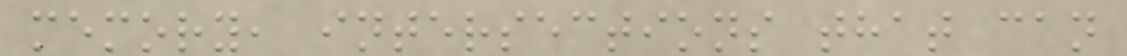memory, intersections that can
